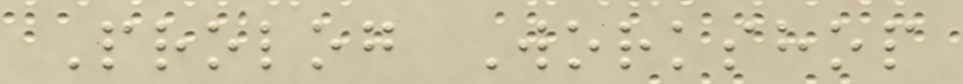Prolog Workshop
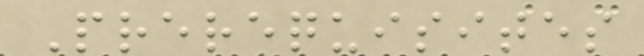Prerequisites
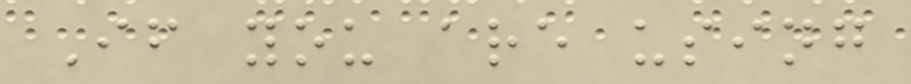If you are using
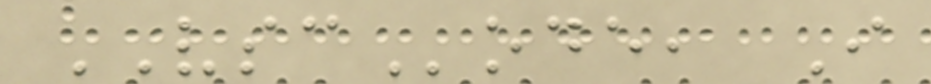VSCode, I
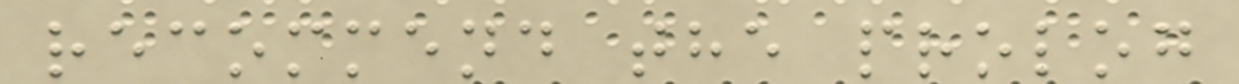recommend the prolog
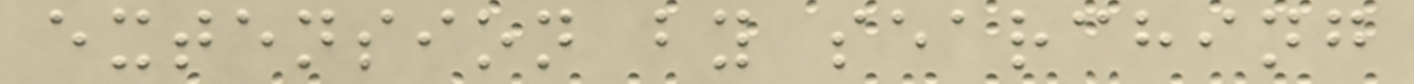extension by searching
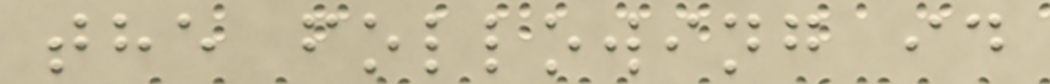the following id
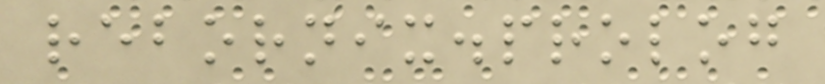rebornix.prolog
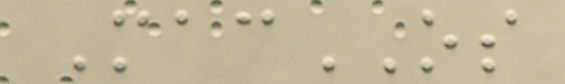MacOS
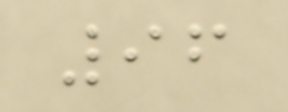96
